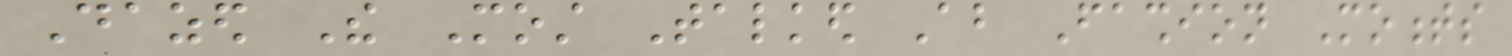Dazed The Most Talked About Fashion Moments
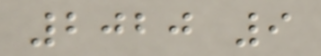2020 9
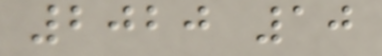2020 10
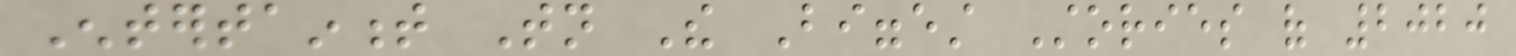Entertainment Tonight The Biggest Stories of 2020
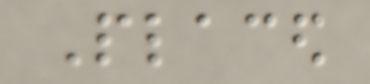Placed
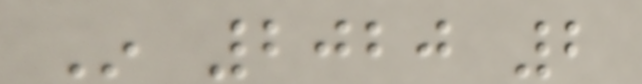In 2020 2
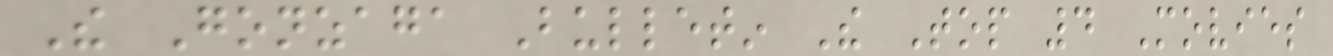The Gonzaga Bulletin The Top 4 Movies
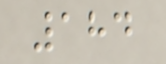184
